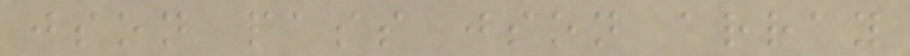json pass json array
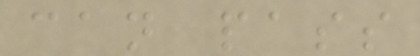can pass
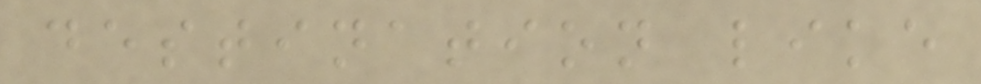destination like
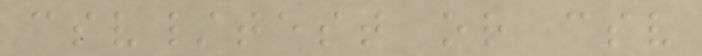csv/test or csv
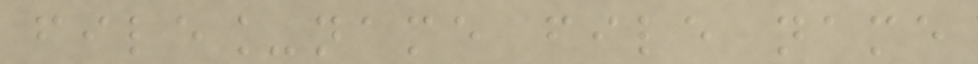file_name file name
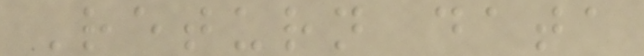Return data
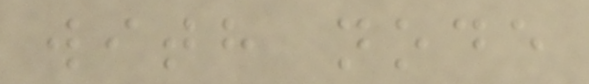with node
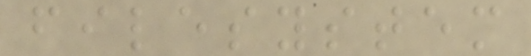filesystem
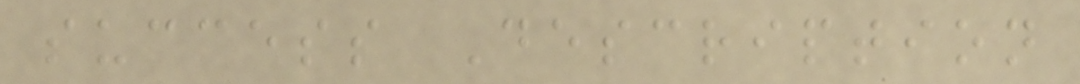success Description
